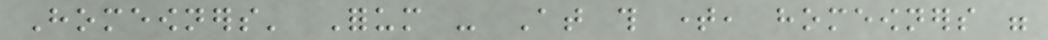Homeowners' Forum - At this time, homeowners were
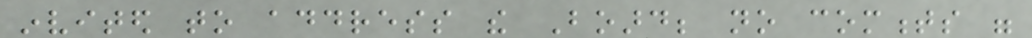invited to address the Board; no comments were
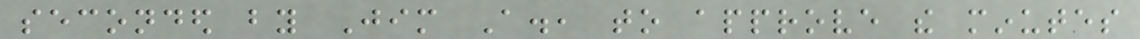seconded by Jim A., to approve the minutes
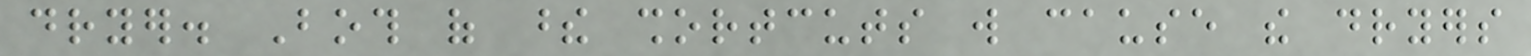dryer. Both of these shortcuts will cause the dryers
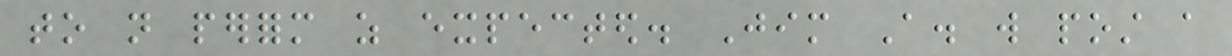to not perform as expected. Jim A. will post a
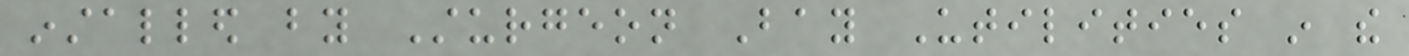installed by Sturgeon Bay Utilities in the
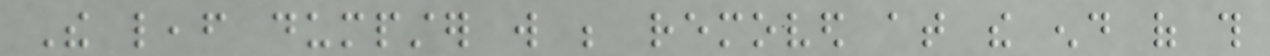The leaf dumpster will be removed at the end of this
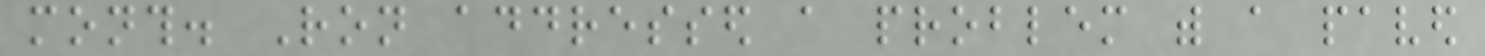month. Ron addressed a problem with a paved
